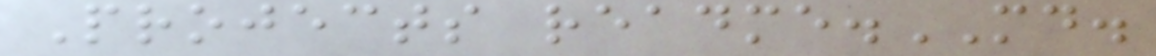Projects readme.MD.
